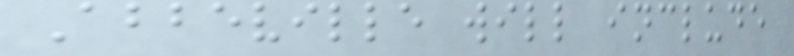Abbeville will include
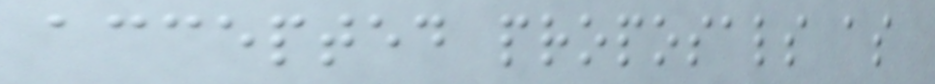accepted proposals as
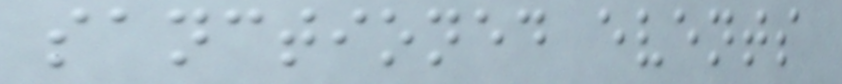sanctioned events
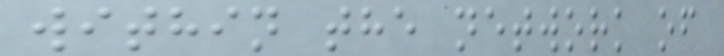within the network of
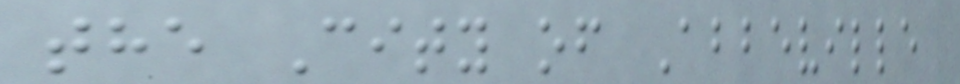the City of Abbeville
